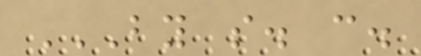BY S. C.
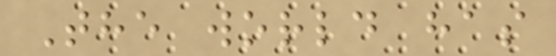The world has
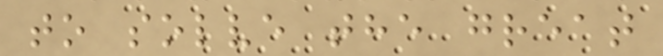to solve the great
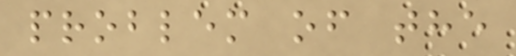problem of the
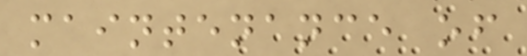maintenance of
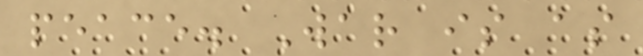peace. War is as
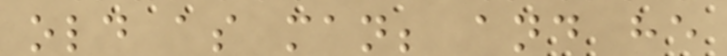old as man; and he
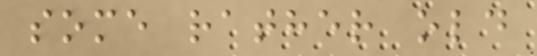some rather old
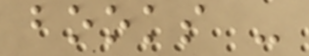books -
